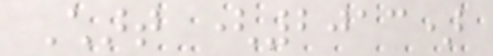Chart (2013)
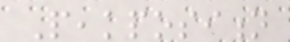Peakposition
